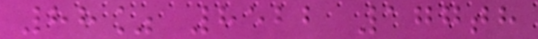88% 8522 177th
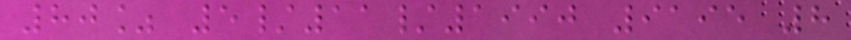80% 5/11/1990 9195 8
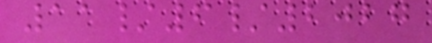11/6/2027
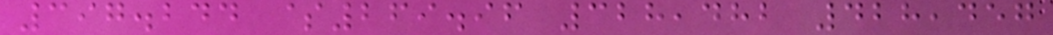397.244 $269.96 328,482 428,457
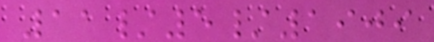11/5/1909
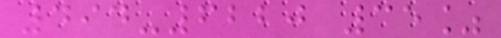494-6220 35%
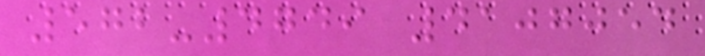572-4749 4107054
